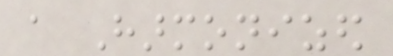a Harmonized
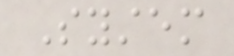System
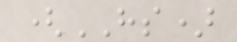(HS)
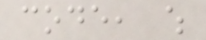code, which
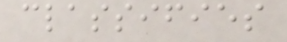classifies
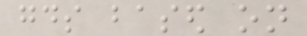goods based on
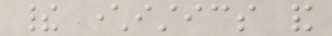their characteristics and
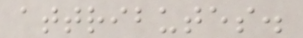attributes.
